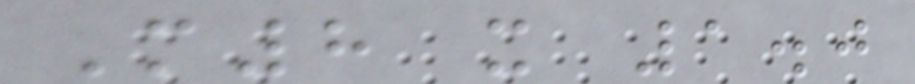M8 x 1.0
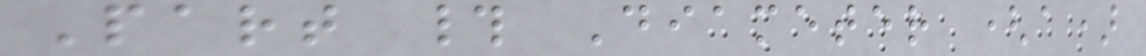Part # Diameter (a)
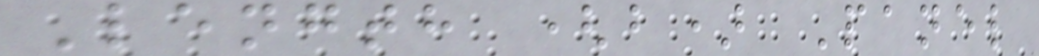Length (b) Panel
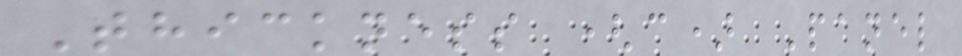Thickness (c) Panel
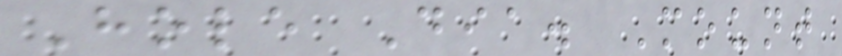Hole Dia. Mount
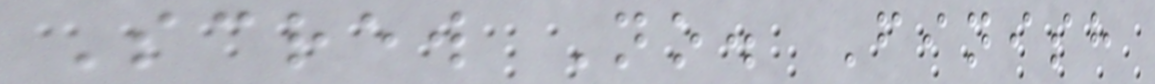Screw No. Finish
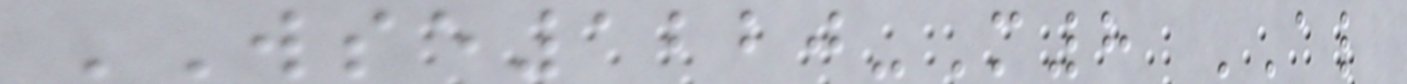WSE1220-M8 AL
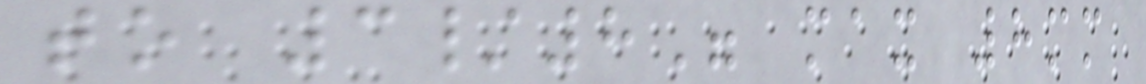to 3/8" max 8mm
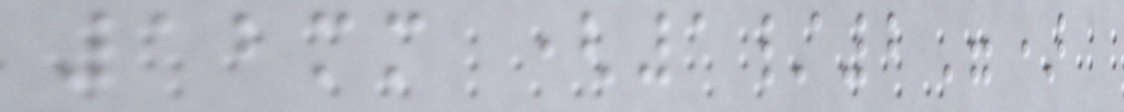12mm (1/2")
